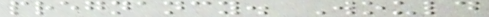pregnancy. Would
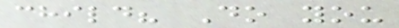child? Do you
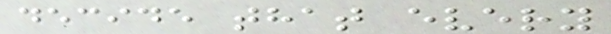decide that every
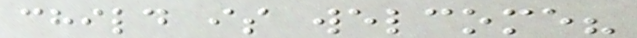child is welcome?
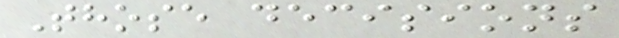Those decisions
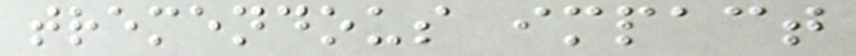tremendous impact
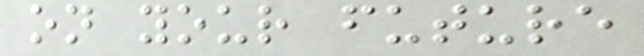on your future
